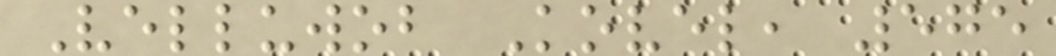Velluwob Kovel, 575
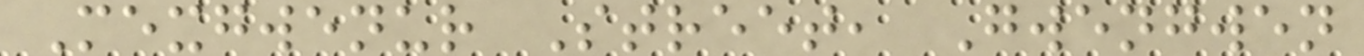Mexgwenur Street, Gwengwen
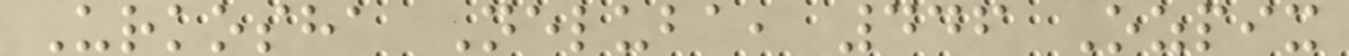Urkosha Neluba, 446 Ozpix
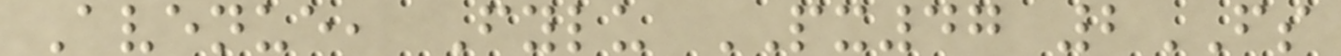Avenue, Fylu PX47 2FS
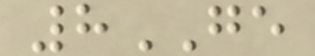8GE
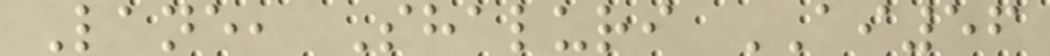Lane, Shaluri AI56
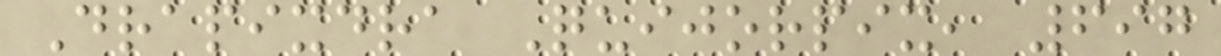Drapixdra Quijorpix, 697
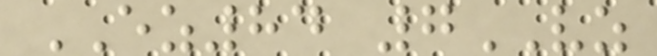EZ84 7VZ
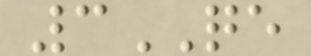3QE
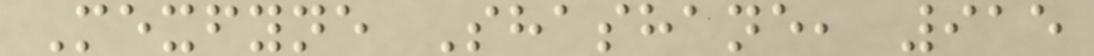Mexfyne Shashane, 915
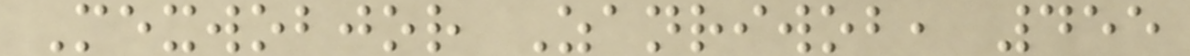Mexwobjor Zanriwob, 455
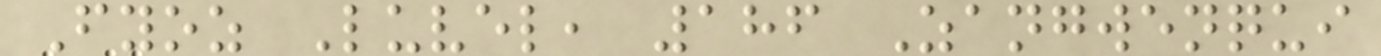Fyoz Luvel, 186 Zangwenqui
